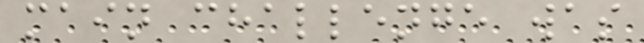main challenge was
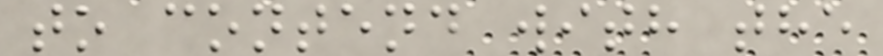to contend with the
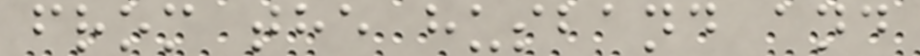from the husband and
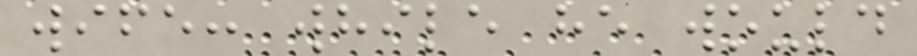wife: while he would
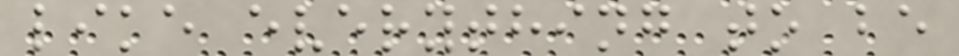like everything to be
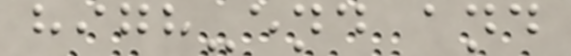high-end and
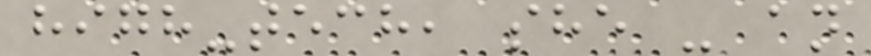high-tech, she - an
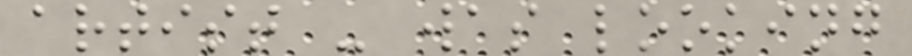artist - was looking
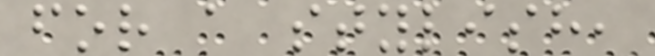for a stylish,
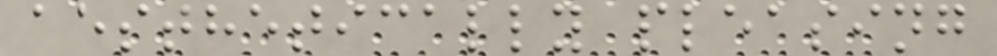aesthetically pleasing
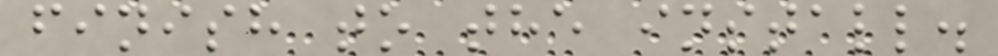finish to the install.
